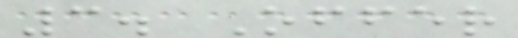3. Offer
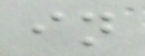in
